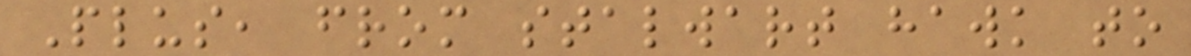Plus, from stalwart hawk to
